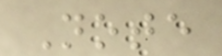Note
